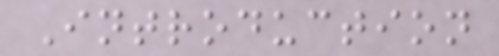Introduction
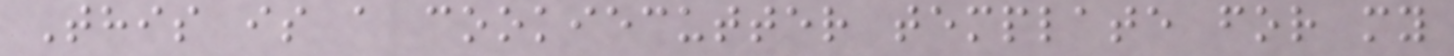This is a cookiecutter template for my
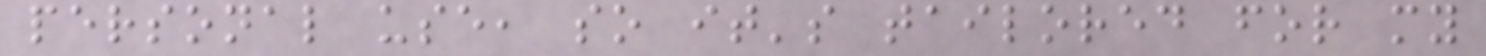personal use, so it's tailored for my
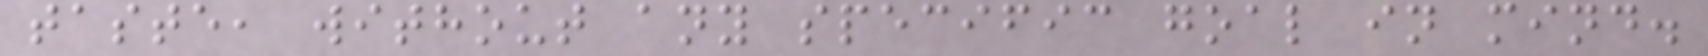taste, without any specific goal in mind.
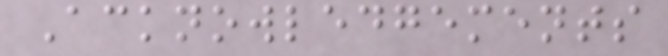Acknowledgements
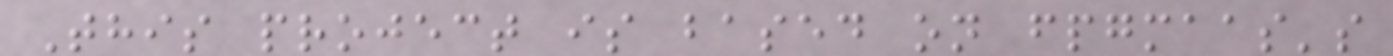This project is based on fpgmaas's
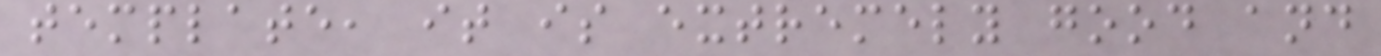template, it is extremely good and
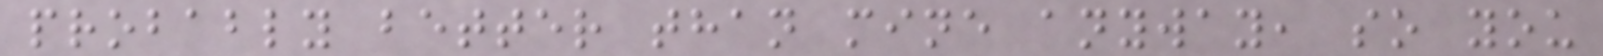probably better than mine anyway, so you
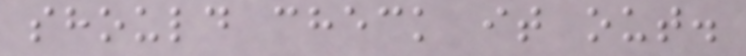should check it out.
